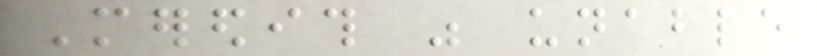Meredith was unable
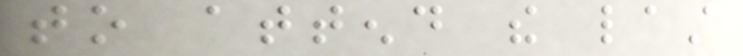to attend the last
